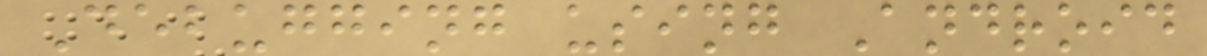Debugging using Android
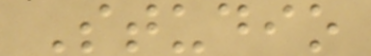Studio
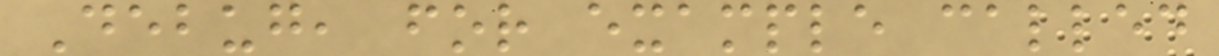Debug, for example called
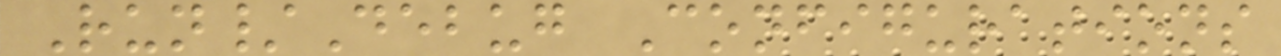Run/Debug Configurations
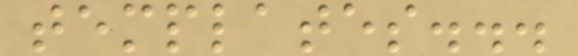templates...
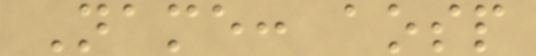Name: aosp
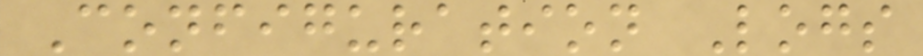Configuration Logs
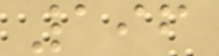196
